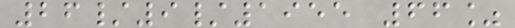26/9/1955 66%
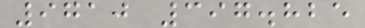9710 397.825
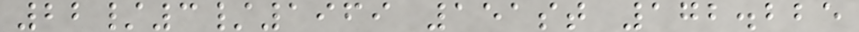22/3/1969 151st 172.225
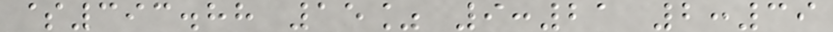$393.88 15% 9:21 2:39
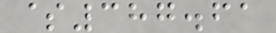$387.61
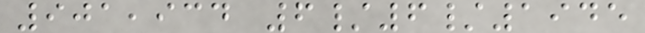901,934 6/6/1945
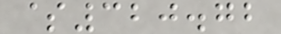$320.72
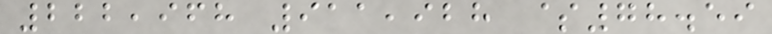222,968 911,928 $78.59
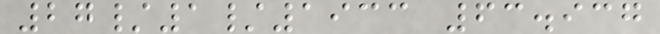27/1/1933 63.937
